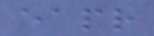eapr
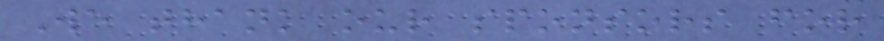We thank our sponsors for
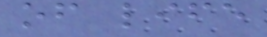of life
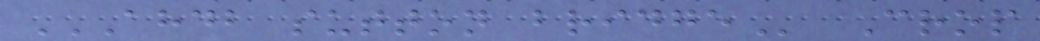AHDB SUTTON BRIDGE Crop
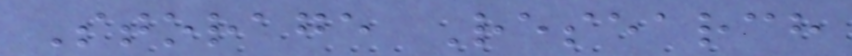Storage Research
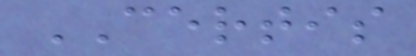CERTIS
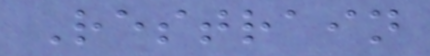Restrain
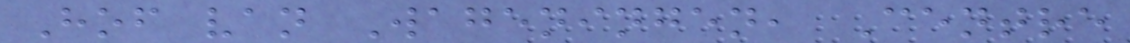Hof van Wageningen, Centre
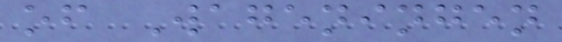of Wageningen
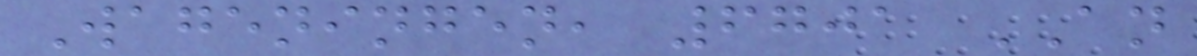Wageningen, 6701 AN
